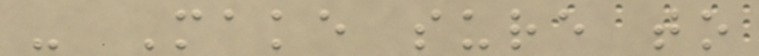- Make sure to
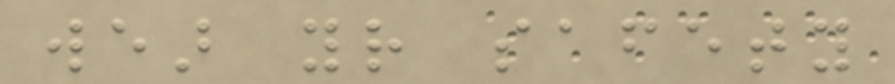wear your safety
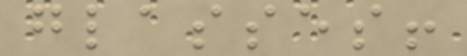glasses!
